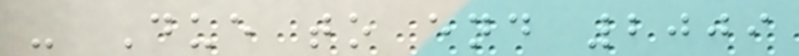- Due to end 2009
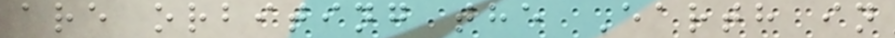are orbiting the Earth in
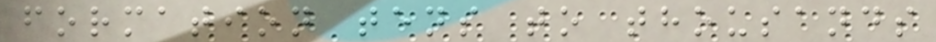formation tens to thousands
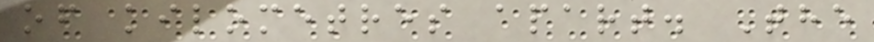of kilometres apart. The
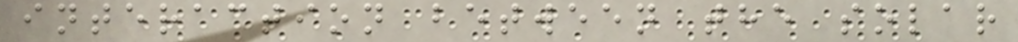interaction between the solar
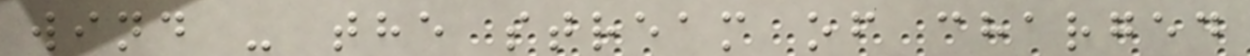wind - the stream of charged
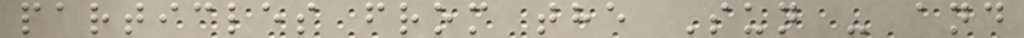particles from the Sun - and
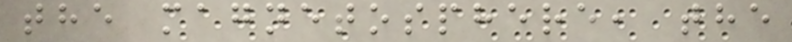the magnetosphere, the
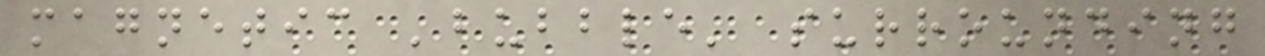magnetic 'bubble' surrounding
